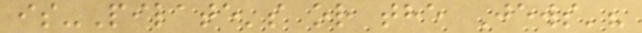is-Pilate's or the Jews'?
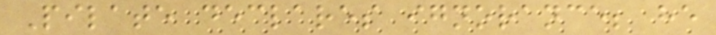Pilate declares ignorance; he
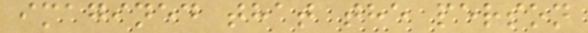imagined that the person
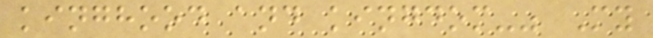kinghood and kingdom-" My
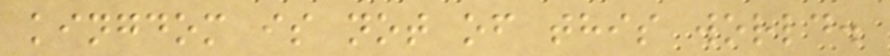kingdom is not of this world.
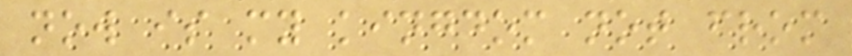now is my kingdom not from
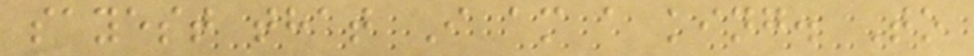sayest that I am a king. To
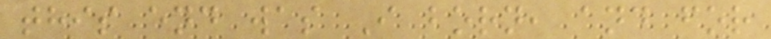this end was I born, and for
